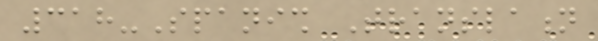318-Spanish Translation
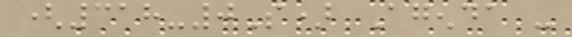(318-0S) Agenda -
